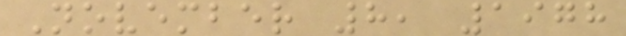November 8, 1978
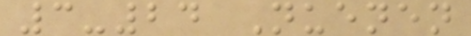3-24 Nuenen
